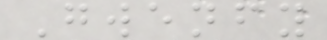Gwenfy
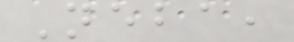Neba,
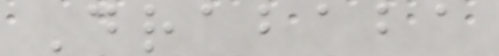Drababa
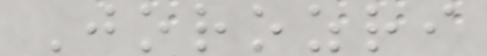Jorozri
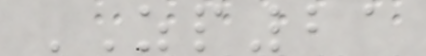ZP21
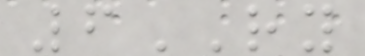6RY
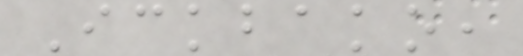Ickbako,
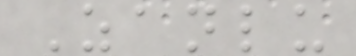Zanlu
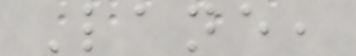Lane,
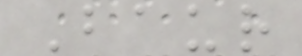Baur
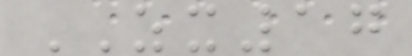ZX17
